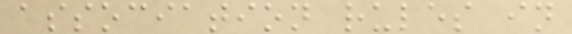association rules in
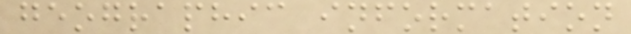geographic information
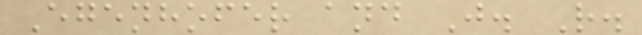Egenhofer and J. R.
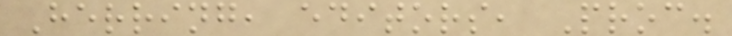Herring, editors, Proc.
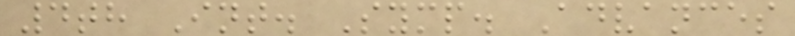4th Int. Symp. Advances
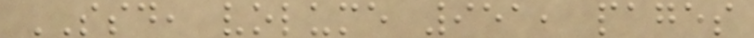SSD, volume 951, pages
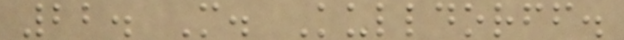22. M. Kulldorff.
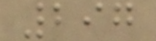297
